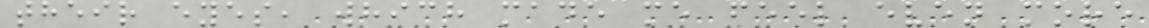their eyes, which made me feel even more
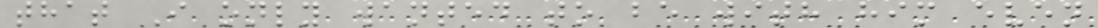that I only wanted to be with him even
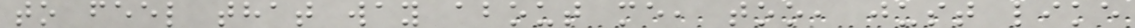to feel that way about me, too, just like
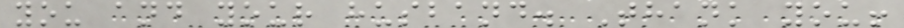you and your husband. Thank you!
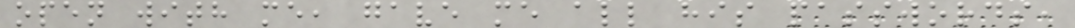open with me, gave me all his passwords,
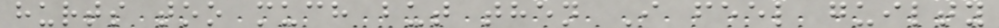hurts too much but then I feel guilty
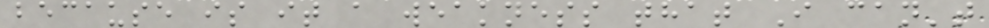because is it a weakness that I can't
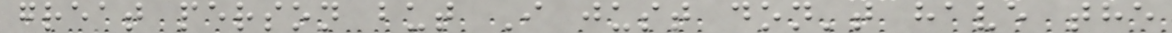great person but I just don't have the
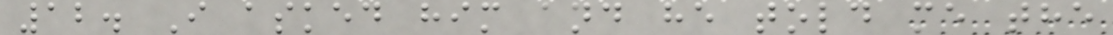12. I asked him and he told me the
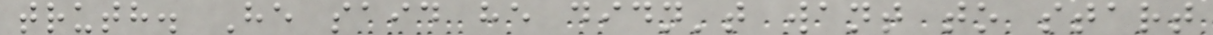truth. He said he didn't want to start
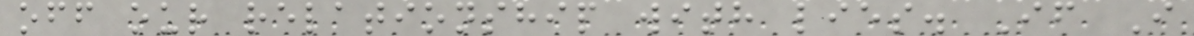off our relationship with lies. If I
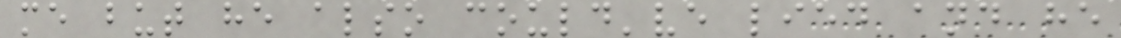me but he also could've lied and he
